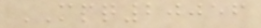MPQ20056
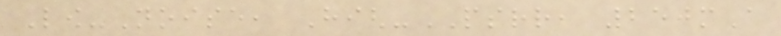Low-Noise, High-PSRR, 250mA
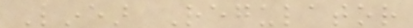Linear Regulator
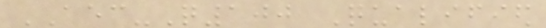AEC-Q100 Qualified
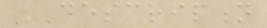DESCRIPTION
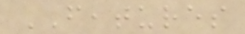FEATURES
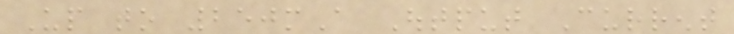Up to 250mA Output Current
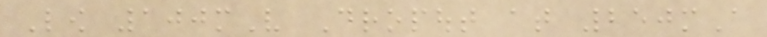Low 100mV Dropout at 250mA
